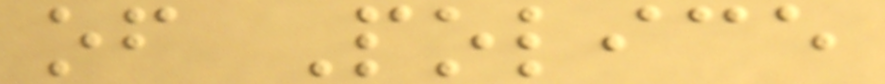of Police
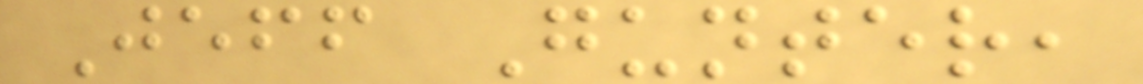Jeff Gunter,
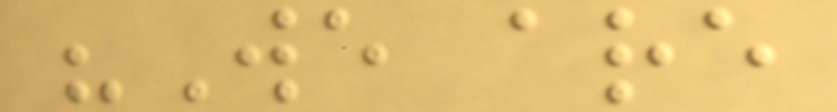"We are
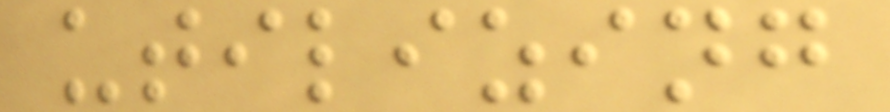utilizing
